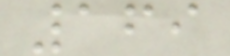169
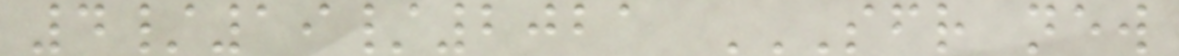4/19/2021 SFR NEW
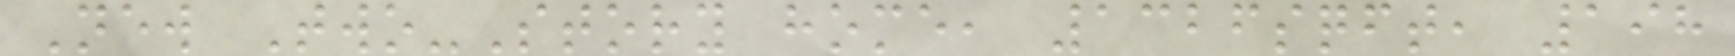New Two-Story home, 1326sqft, 198
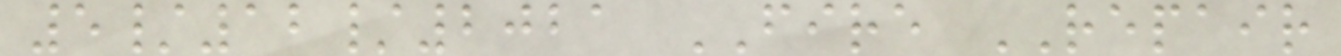5/12/2021 FIRE REPAIR
